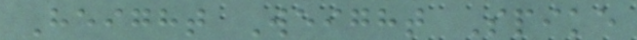Height Weight Spike
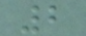2
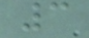3
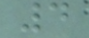4
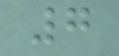7
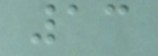13
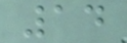14
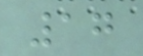17
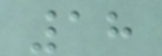18
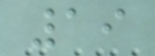19
